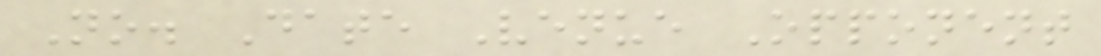No. Date Venue Opponent
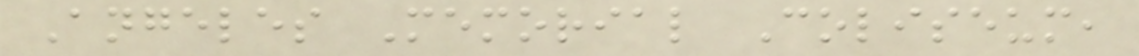Angeles Memorial Coliseum,
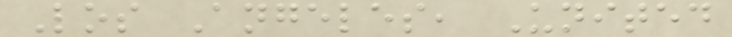Los Angeles, United
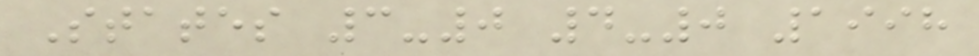States 3-0 4-0 1998
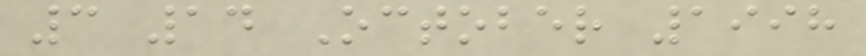3 14 October 1998
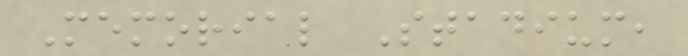Memorial Stadium,
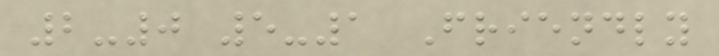2-0 5-1 Friendly
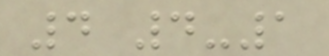4 4-1
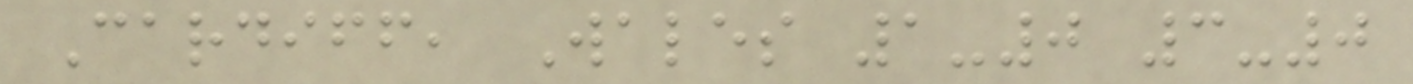Cardiff, Wales 1-0 3-0
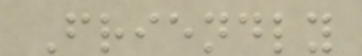Friendly
